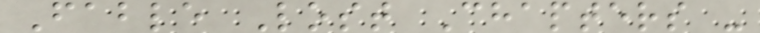Fable Lost Chapters -
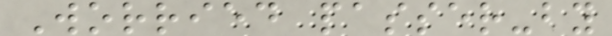Worried passer-by
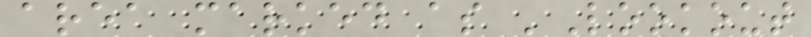area marked as 'Lookout
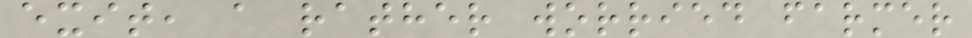exit, a rather worried farmer
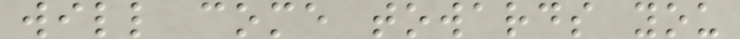will come towards you
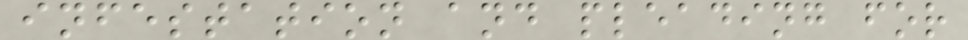infestation and pleading for
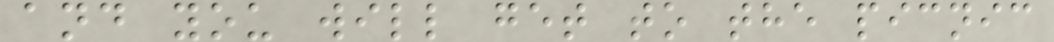and you will get to the picnic
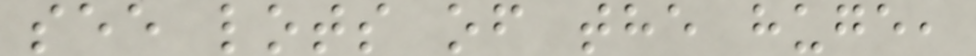see lots of the huge,
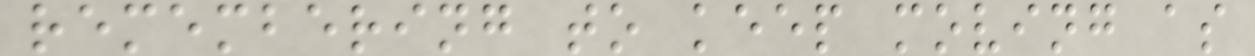remembering to keep moving as
